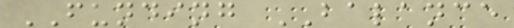FUNDING BALANCE
